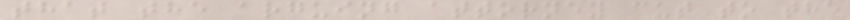that the arguing attorney cut to the
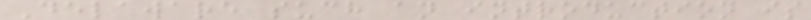Delaware such an introduction is
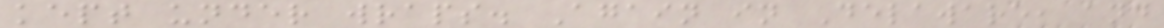kept under wraps. Again in Delaware, and
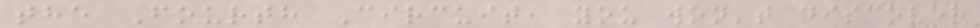the Fourth Circuit, you won't discover
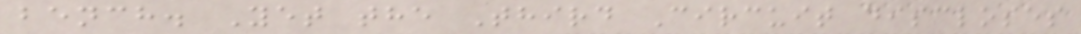bench. Yet the Third Circuit discloses
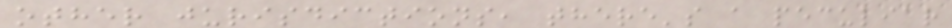other jurisdictions, there's a peculiar
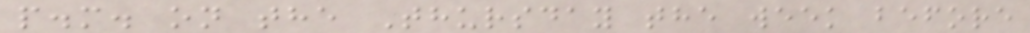p.m. on the Thursday the week before
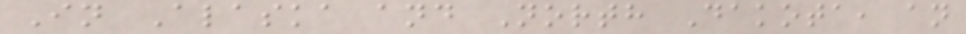In Alaska and North Dakota, an
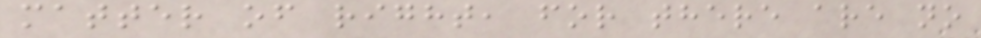matter of right, for there are no
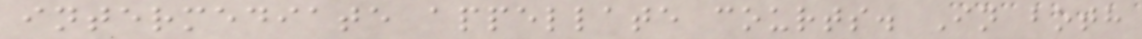intermediate appellate courts. In both
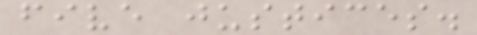five justices.
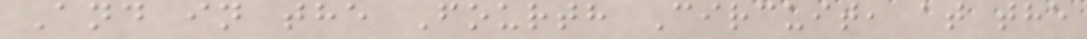And in the Fourth Circuit, at the
